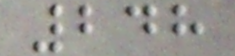248
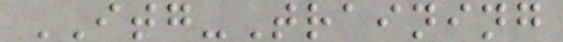ITG-Training
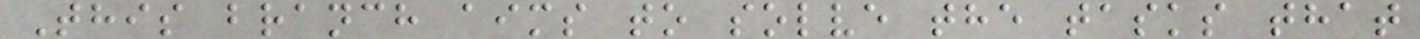This branch aims to solve the tasks that
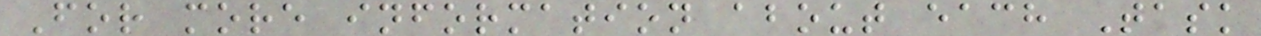For more information about each Task
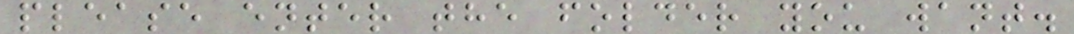please enter the folder you want.
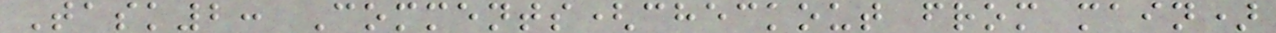Task2: Comments(checkout from main)
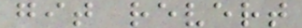git revert
